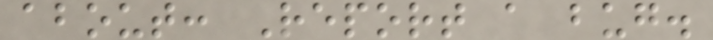about: Report a bug.
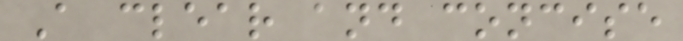A clear and concise
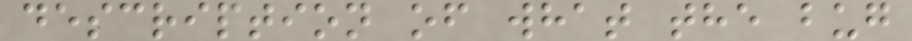description of what the bug
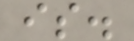is.
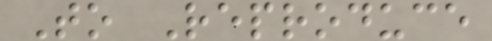To Reproduce
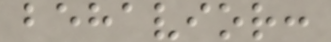behavior:
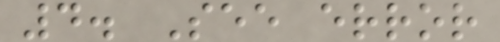4. See error
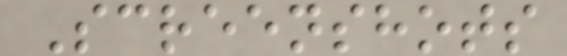Screenshots
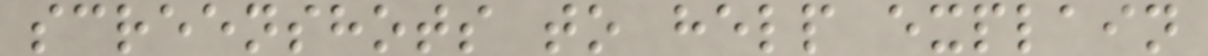screenshots to help explain
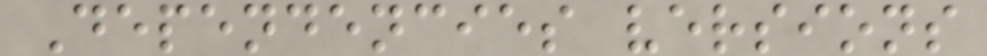Dependencies versions
